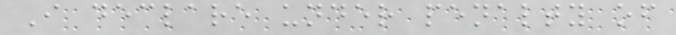I declare under penalty of
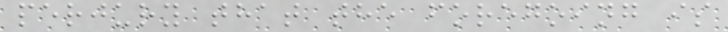perjury that the foregoing is
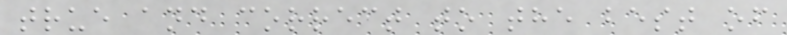true and correct to the best of
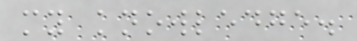my knowledge.
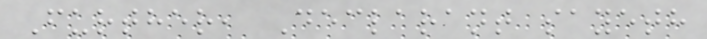Further, Declarant sayeth
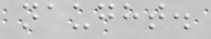naught.
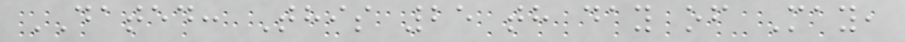DATED: This 25 th day of May,
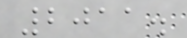2011.
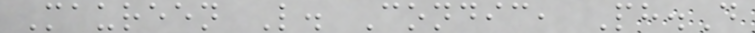Maureen L. Condic, Ph.D
